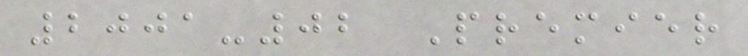2001-02 Premier
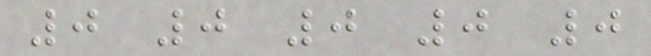0 0 0 0 0
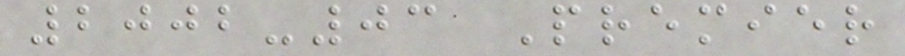2002-03 Premier
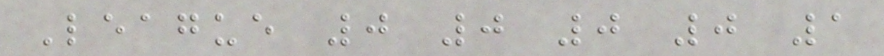League 0 0 0 0 1
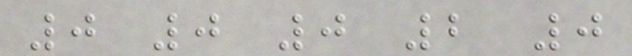0 0 0 2 0
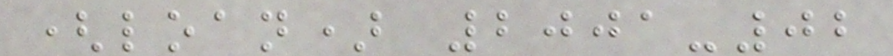(loan) 2001-02
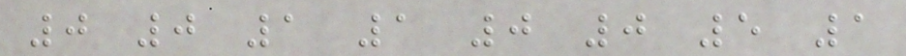0 0 1 1 0 0 5 1
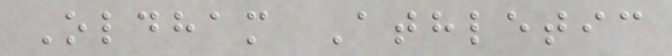Oldham Athletic
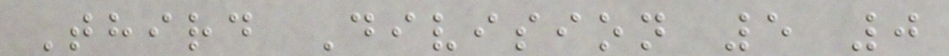Third Division 5 0
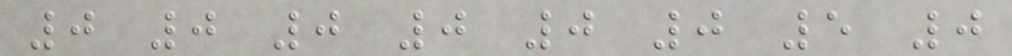0 0 0 0 0 0 5 0
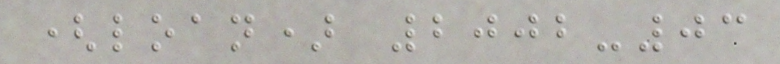(loan) 2002-03
